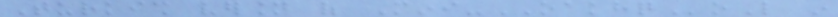Turkish version of Mini-OAKHQoL in
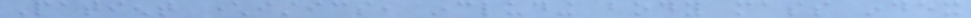Patient characteristics, including body mass index
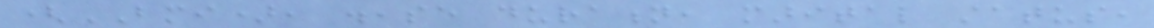(BMI), disease duration, marital status,
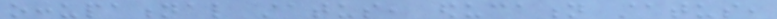occupational status, education status,
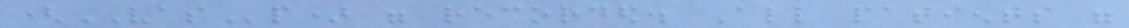(VASp) were recorded. All patients were
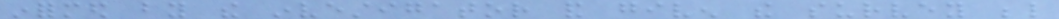informed by the investigator and given the survey below
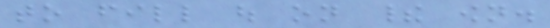to fill out on their own.
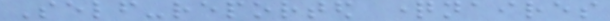Self-reported questionnaires
